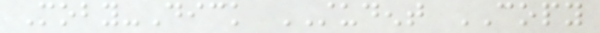Moby-Dick STUDENT COPY
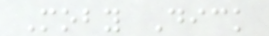Moby Dick
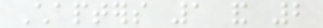Chapters 1 and 2
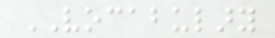VOCABULARY
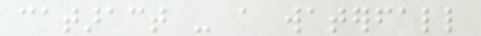cataract - a waterfall
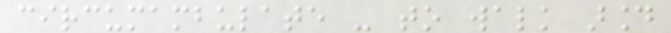circumambulate - to walk around
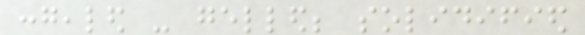congealed - gelled; solidified
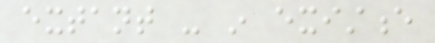extant - in existence
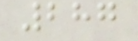287
